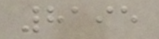8195
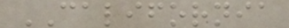CALIFORNIA
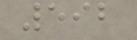592
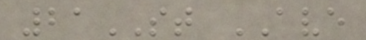21ST AVE
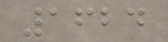1624
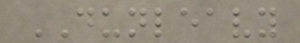DUNLEAVY
